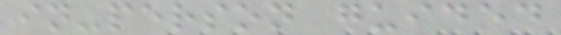in-person guided
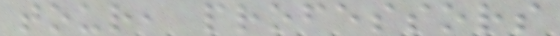tour, professors
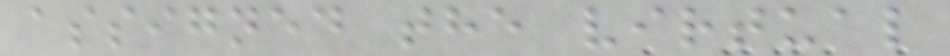assigned the virtual
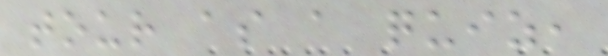tour as a quiz,
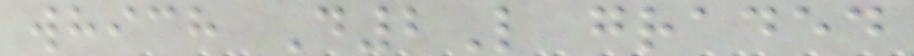which D2L graded
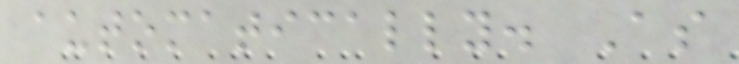automatically. As
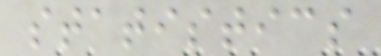statistics
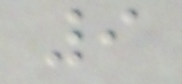9
